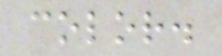color.
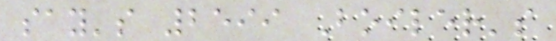say's 2599 Boiler's
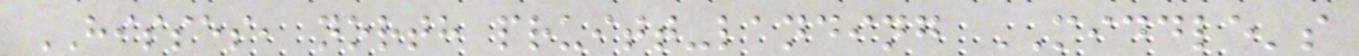HISSES, north pruitt-landing MIDDLE's
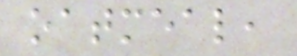oatmeal,
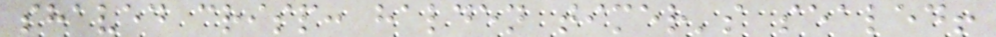shaved crisp: halden timer's sealed!
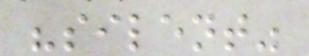"silent"
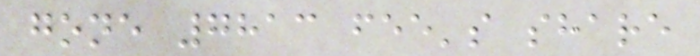gone 7813 fee's share
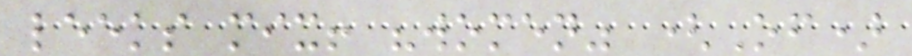leeks mix! "women" (Of)
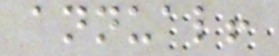annual!
